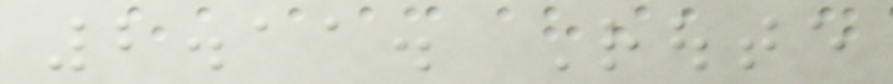2.11. Route
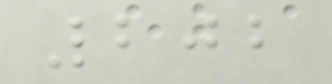202
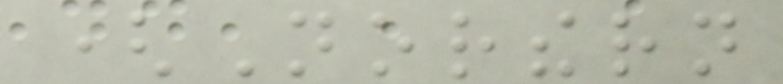(Northern
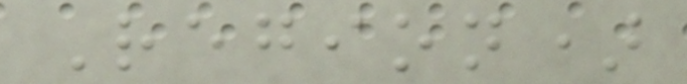Region)
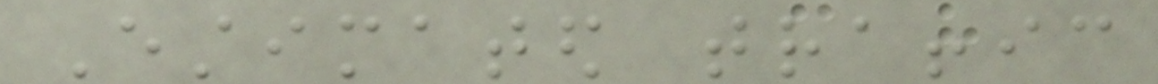Estimated traffic
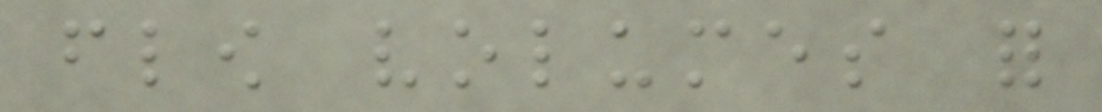flow volumes for
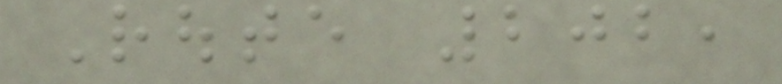Route 202,
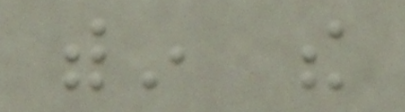within the
